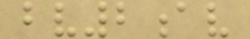bv2av
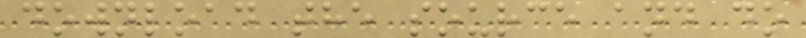download the source and do
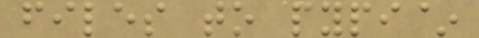files to pypi~
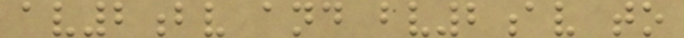av2bv and bv2av to
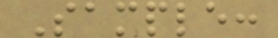Sample:
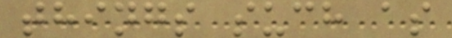things such as
